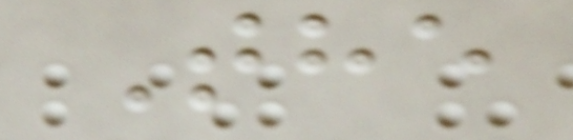The
